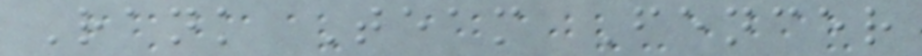Rank Team Fencer
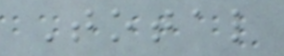Total
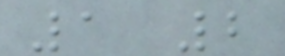1 2
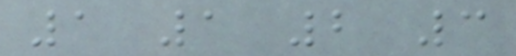1 1 2 3
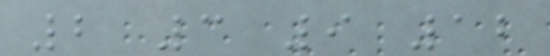2 3 9 12
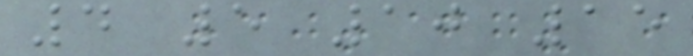4 5 10 15
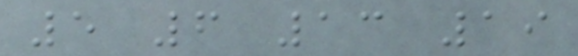5 6 13 19
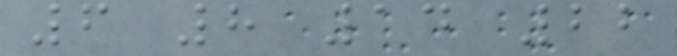6 8 14 22
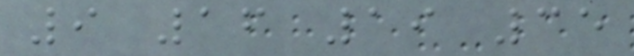9 16 19 35
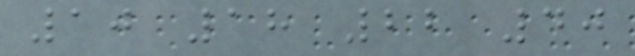10 18 22 40
